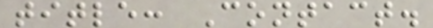title: Contact.
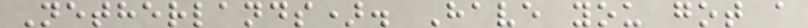Netherlands). Have you got a
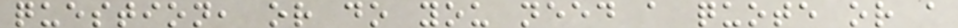question, or do you need a quote or a
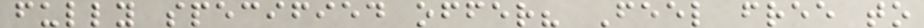fully specified offer? Feel free to
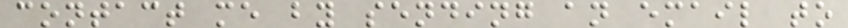contact me by sending an email to
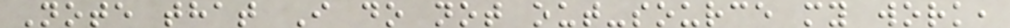Note that I do not out-source my work,
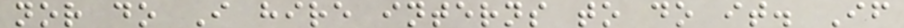nor do I hire interns to do it. If
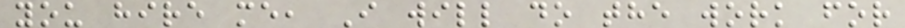you hire me, I will do the work for
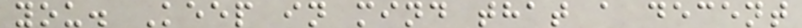you. Keep in mind that a decent
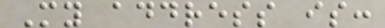My address is:
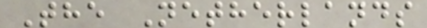The Netherlands
